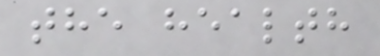the health
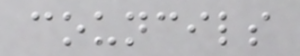councils
